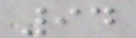94
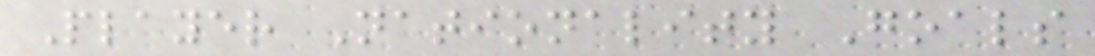Player Nationality Goals
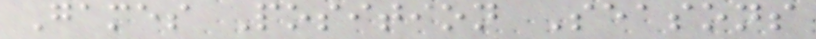Games Position Seasons
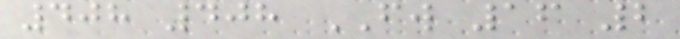408 408 FW 16 2
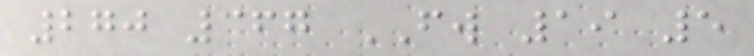270 367 FW 19 5
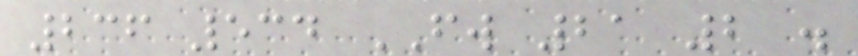236 534 FW 21 2 .
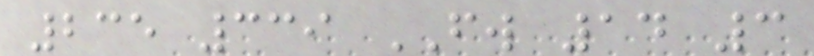235 339 FW 14 3
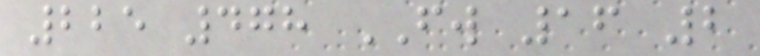225 478 FW 16 2
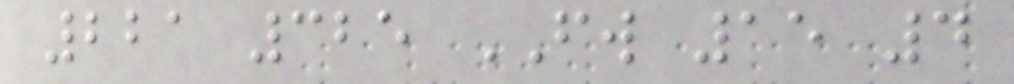221 325 FW 15 4
